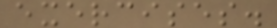exercises.
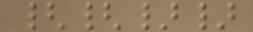{{}}
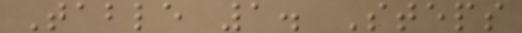Table 1. Steps
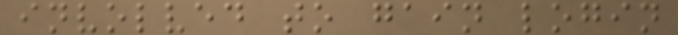involved to gain login
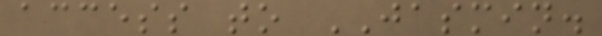access to JASMIN.
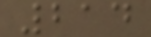214
